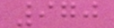970
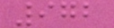972
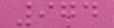974
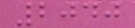2040
